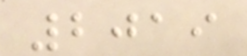2019
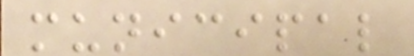municipal
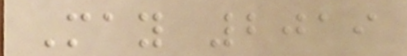May 2019
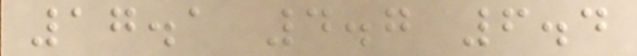17.1 4.7 6.4
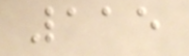115
